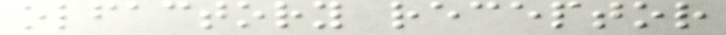olfactory receptor
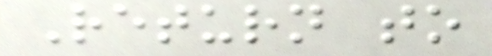Return to
